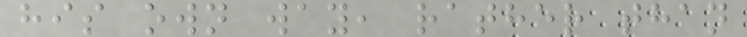his own way, rather than
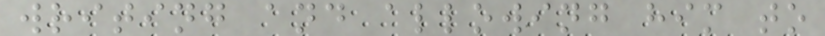writing and allowing him to
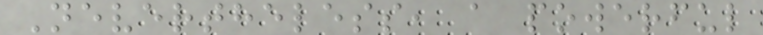Nevertheless, a powerful
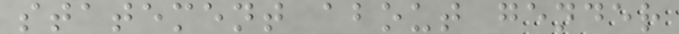statement about gender
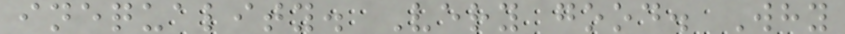inequality. Very good. Why
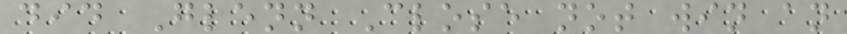did Glenn Close not win an
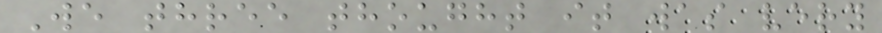We three thought it was very
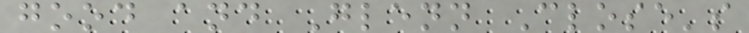good and Glenn Close's
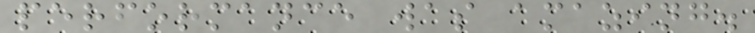performance was amazing.
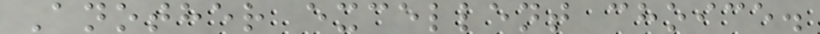Another excellent choice.
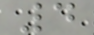4
